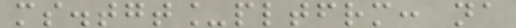ms.tgt_pltfrm: na
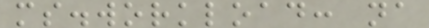ms.workload: na
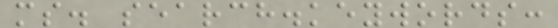ms. search.keywords:
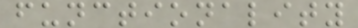functionality
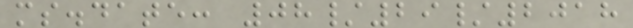ms.date: 08/29/2018
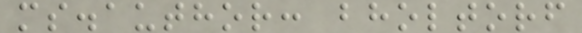ms.author: bholtorf
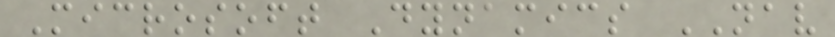Microsoft Dynamics NAV
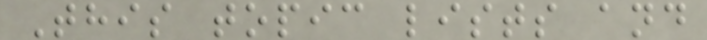This topic lists and
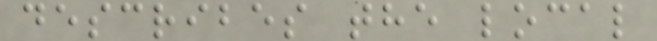describes the local
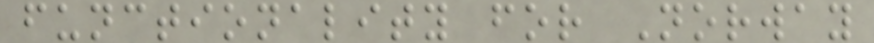functionality for Norway
